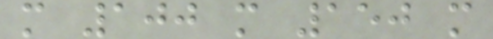m 100 m 150 m
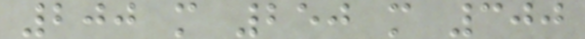200 m 250 m 300
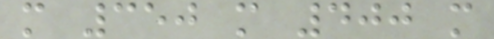m 350 m 400 m
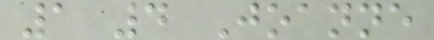1 4 Joanne
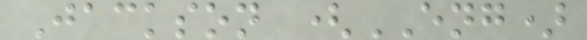Jackson (ENG)
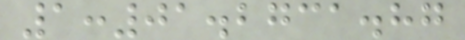1:01.2731.87
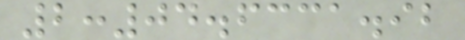2:04.6331.92
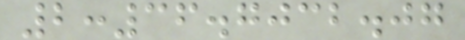2:36.7032.07
